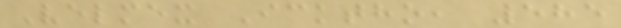Velmex Icktho, 585
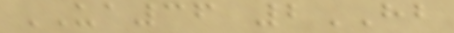UA36 2HB
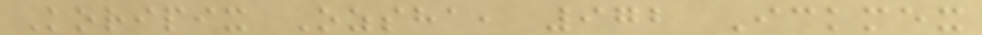Koripix Ozsha, 972 Ickmex
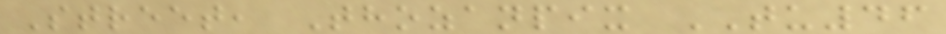Street, Thozanpix TU46
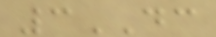3DC
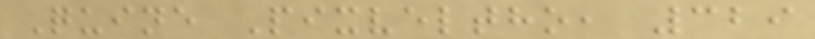Quine Pixveltho, 329
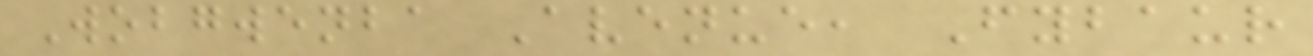Wobgwenba Avenue, Fybaur
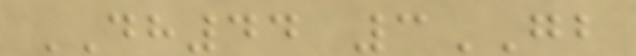DH44 3GB
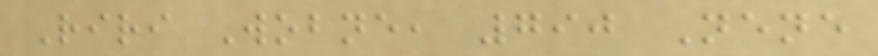Riri Wobne, 790 Nene
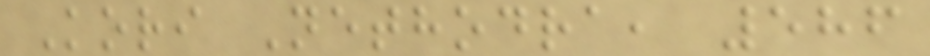Kori Nethodra, 586
